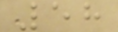58
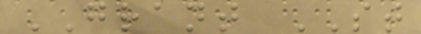GRANT ST
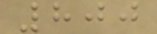800
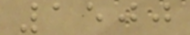1500
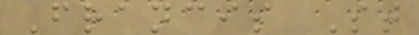Francis St
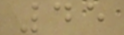45
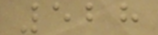528
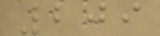209
